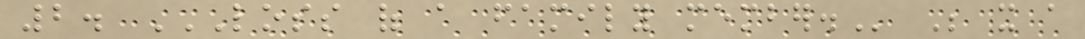2. LOSS OF A FAMILY MEMBER. Be it a
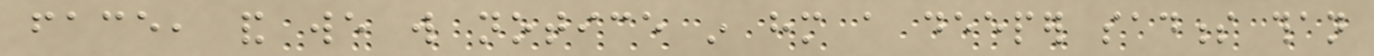face, and we will notice in him a deeper sadness than
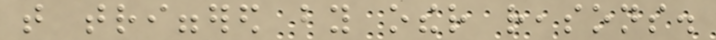that triggered by other reasons.
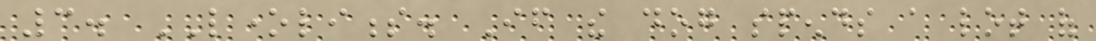3. LONELINESS. If the dog spends a lot of
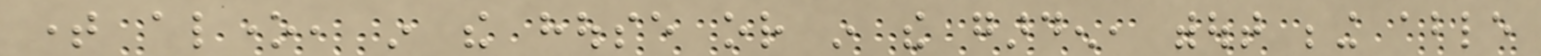time alone, in the house or in the garden, without being able
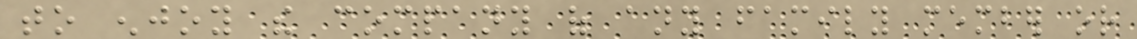to enjoy the company of any family member or
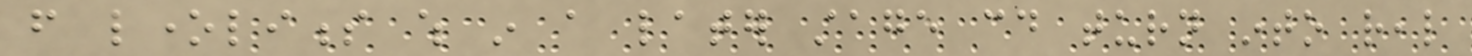from loneliness which in a later stage could turn into real
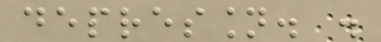depression. .
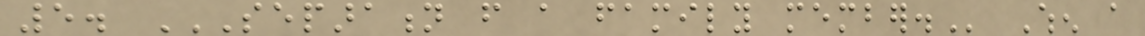5. SEPARATION FROM A FAMILY MEMBER. When a
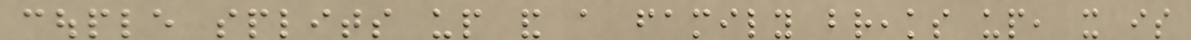couple splits up and a family breaks up, it is
